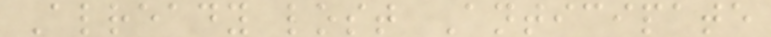Already lost Anticipate
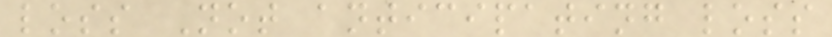loss Not anticipating loss
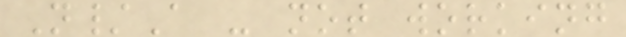N/A - not working
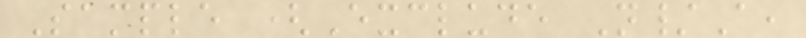Sample (Exclude N/A,
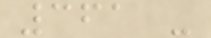361 -
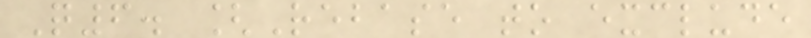Q6. [Rebase to exclude
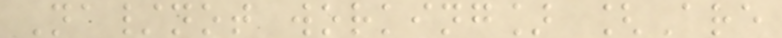Na/not working] [Are
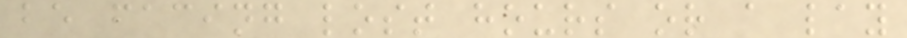be facing lost hours or a lay
